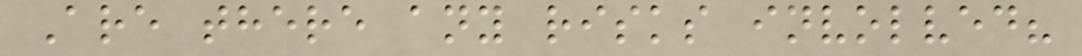Are there any risks involved?
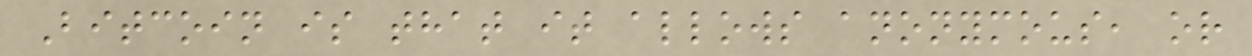Bitcoin is that it allows anonymous, or
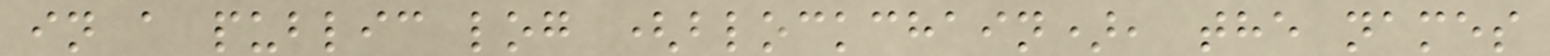in a public log (blockchain), the names
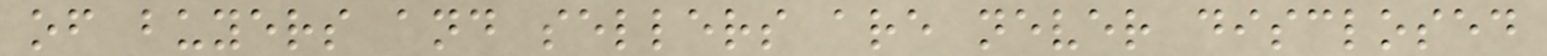of buyers and sellers are never disclosed
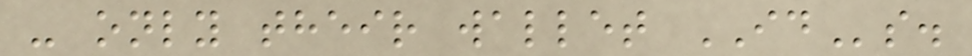- only their wallet IDs.
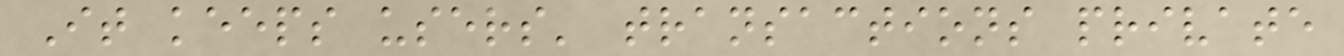It keeps users' transactions private
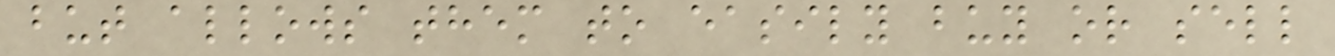but allows them to easily buy or sell
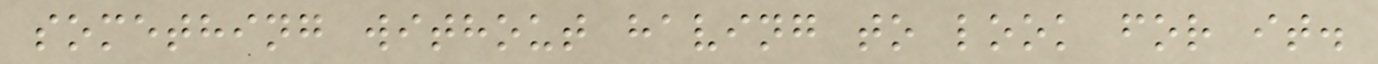something without having to look for it.
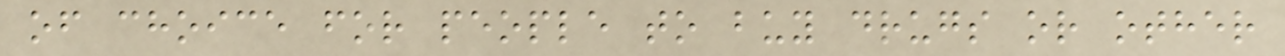of choice for people to buy drugs or other
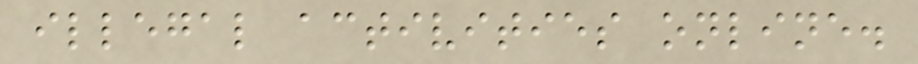illegal activities online.
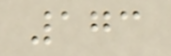173
